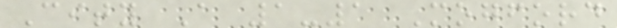City A 1-1 Mogford
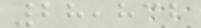28,832
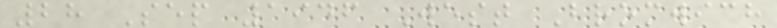28 Sep 1946 West Bromwich
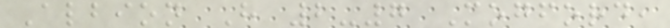Albion H 2-7 Mogford,
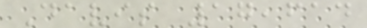Davis 17,614
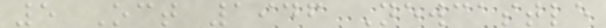5 Oct 1946 Newcastle
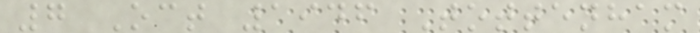7 Oct 1946 Tottenham
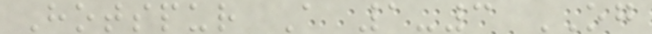Hotspur A 1-3 OG
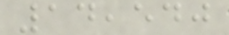14,540
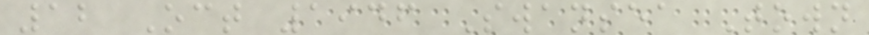12 Oct 1946 Swansea Town
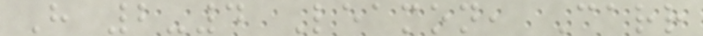H 2-4 Leamon, Carr
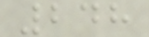248
